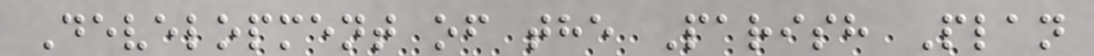Development of the Parish Plan
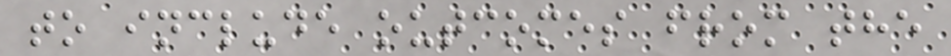to include outcomes from the
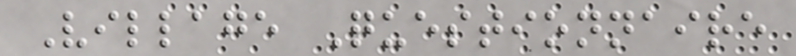Village Questionnaire
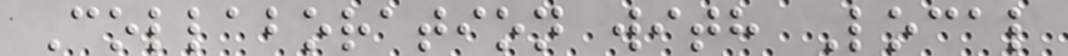Collaboration with Local
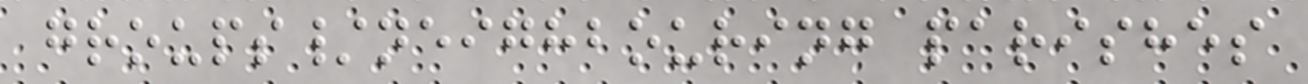groups/neighbouring parishes
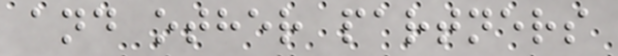and other partners
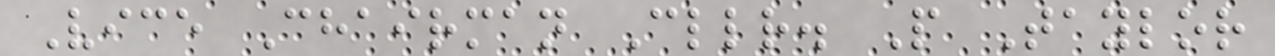Vice Chairman Cllr. P Taylor
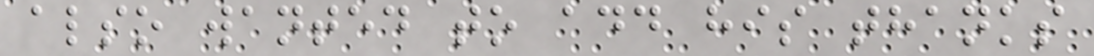also wanted to add his thanks
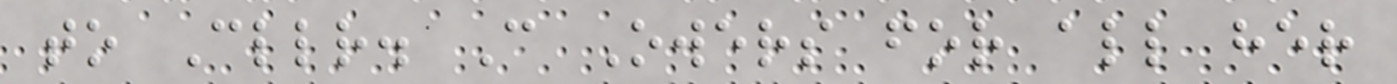to Cllr. C Owers for all her
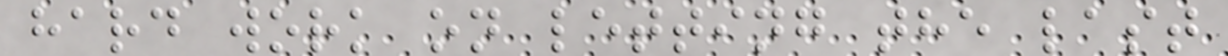hard work on letting the last
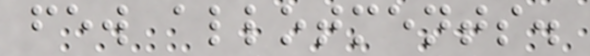few allotments.
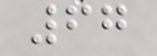67
